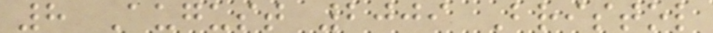8 August 2009 Bristol
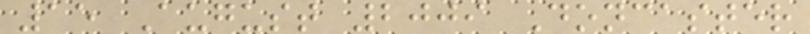15 August 2009 Doncaster
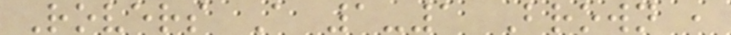Rovers A 1-1 Brown ,
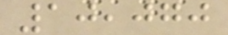10,070
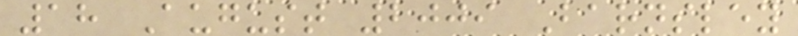18 August 2009 Barnsley
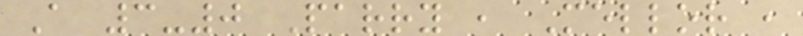A 3-0 Parry , Mellor ,
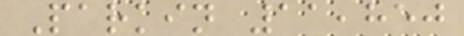Parkin 11,850
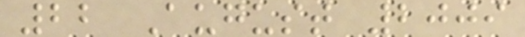22 August 2009
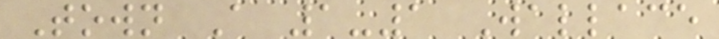Town A 1-1 Wallace
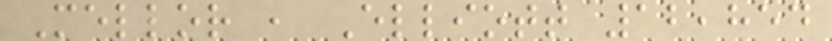Mellor , Elliott 12,854
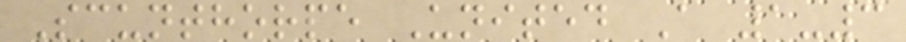Scunthorpe United A 1-3
